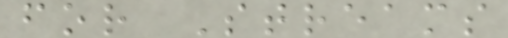for Streams
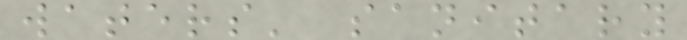waters' sanitary
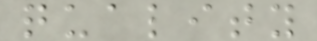quality
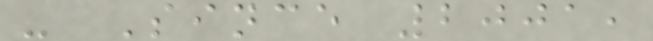- Since 2001,
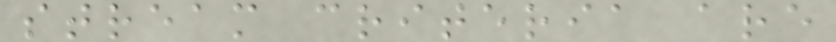stream criteria are
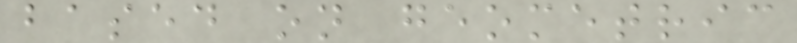based on geometric
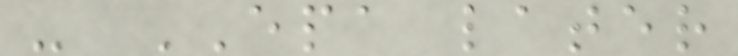- EPA later
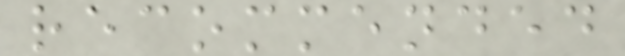recommended
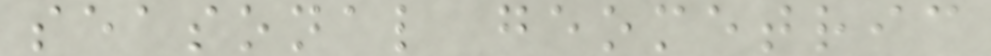seasonal geometric
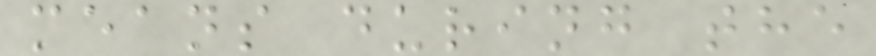means during the
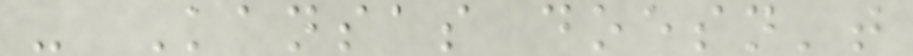- Kansas doesn't
